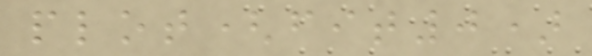plot(fit0)
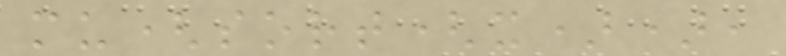mu(sort(x)),
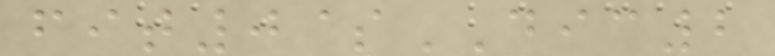fit0$DIC2
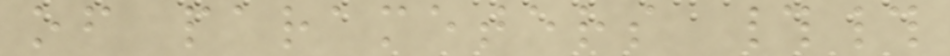of parameters ##
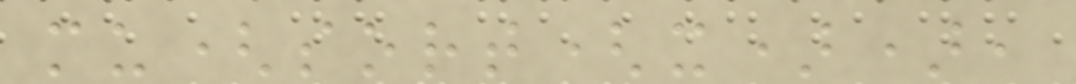mu(sort(x)),
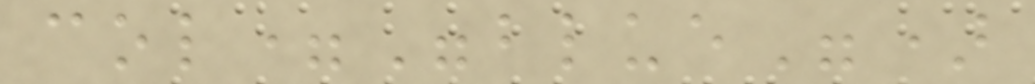col="blue")
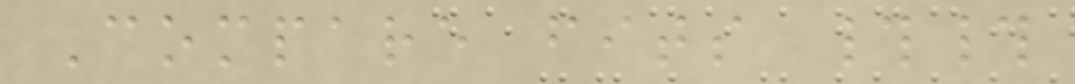Compare fits ##
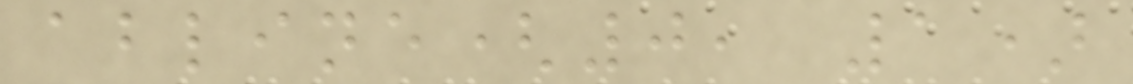abline(0, 1)
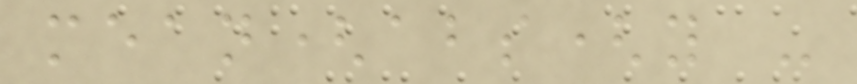mean(abs(y -
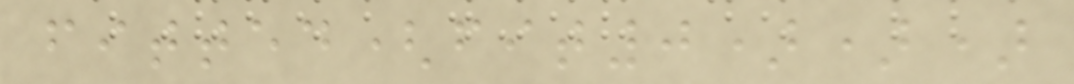fitted(fit0)))
